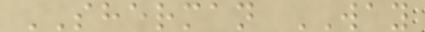SHERMAN WAY
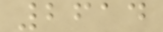2614
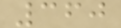360
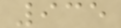935
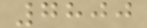7800
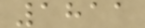1811
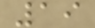19
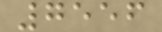7556
